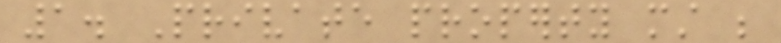1. Private property must be
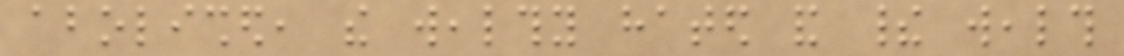abolished, the wealthy hated and their wealth
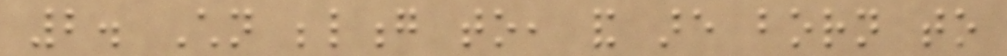2. Children belong to, and are born to
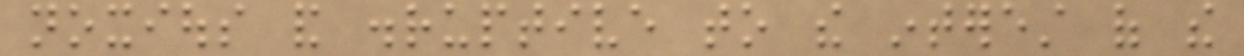noxious and disruptive to the interest of the
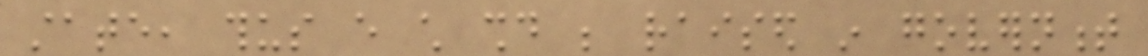state, thus every child should be raised in government
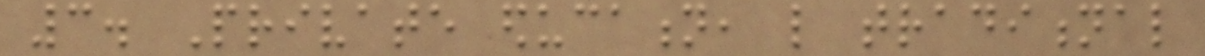3. Private education, like traditional
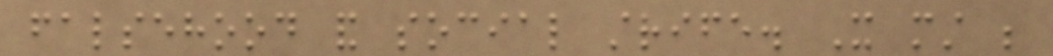falsehood and social strife. It must be
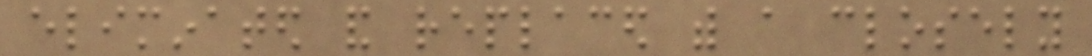eliminated and replaced with a closely
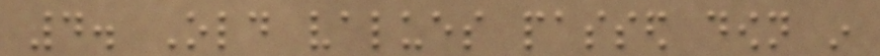4. Old values passed down in
